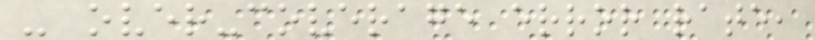- over-coverage error rate,
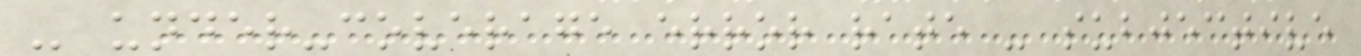- under-coverage error rate - subjective
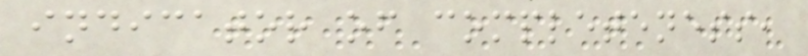indicator of completeness,
